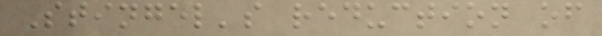Stingel's reduction of
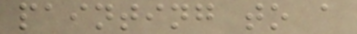painting to a
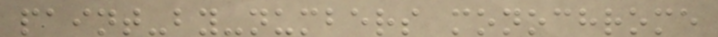paint-by-numbers monochrome
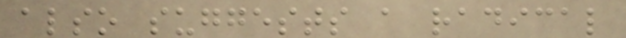also suggests a radical
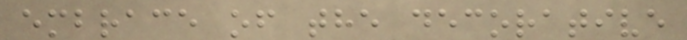embrace of the decorative
